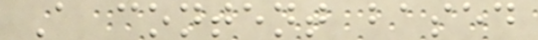A content based
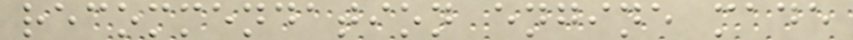recommendation engine made
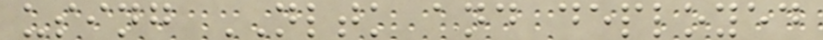using NLTK and deployed
